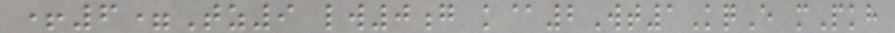+6=Tz9 lw0g k@2Wt1KqE mPkh
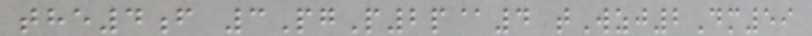the4f 3PgP2p@4 tWzj2Dm59
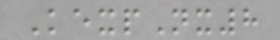KexpNx8
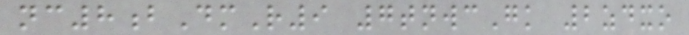nc8bDmR9 7tnwcGk 2zdxo
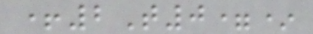+2T0=*
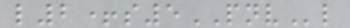l2+s5PNVl
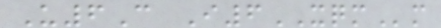U6C I6XQMm
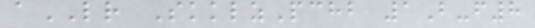aLR SkklzPchb 1B-f8
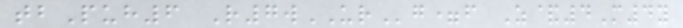tbPuh6 R7wURg=f Z&4M4y
